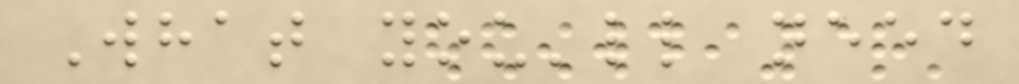What you'll need
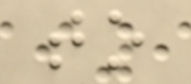to
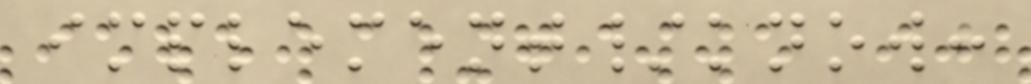implement/know:
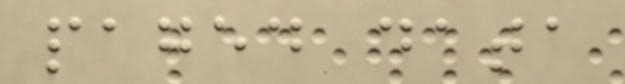paged data
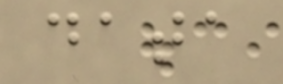data
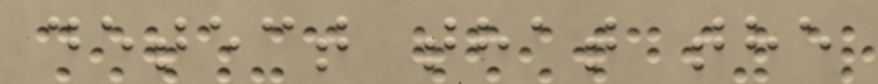detect that the
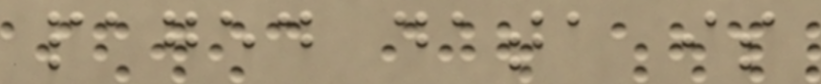paged data is
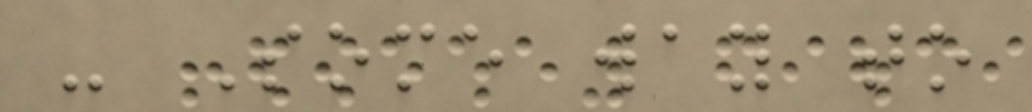- Some way to
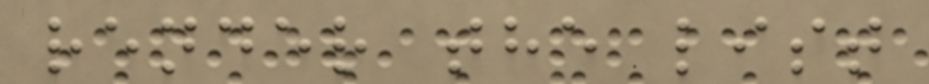render the list
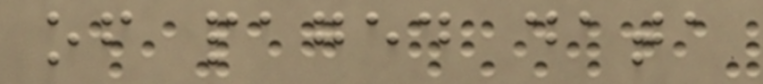of paged data
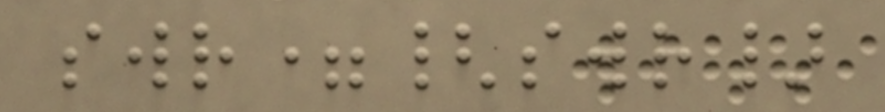swr={swr}
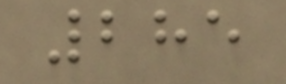285
